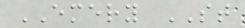EMERY ST
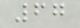67
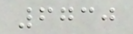6730
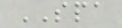SPA
